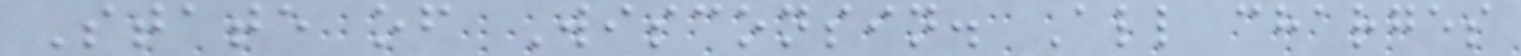State of Wisconsin. All charges
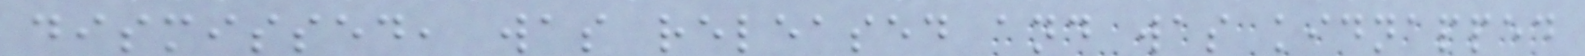dismissed, was released and was kidnapped
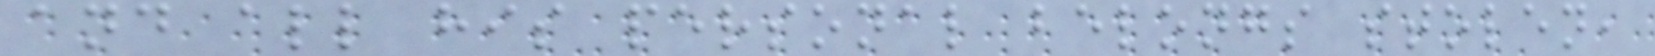and all his personal belongs stolen,
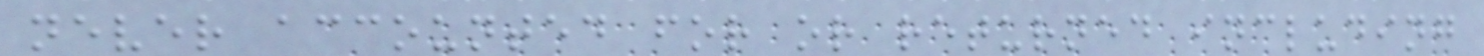never accounted for or returned including
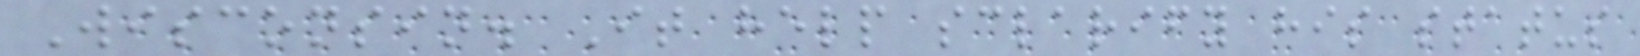Wisconsin. It help sclarify his status
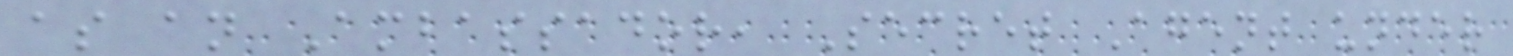as an Ambassador, Secret Agent under
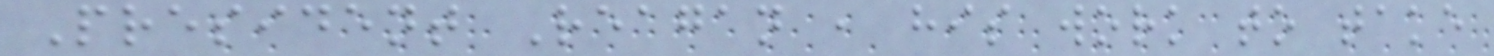President Reagan , his work to take
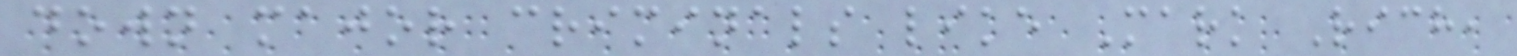down major criminals like Mark Rich,
